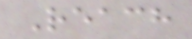Reach
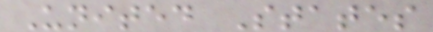United States
